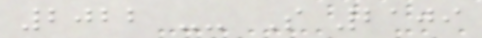2022 -- S 2109
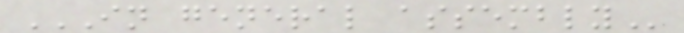IN GENERAL ASSEMBLY
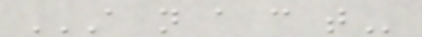A N A C T
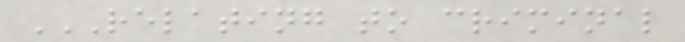RELATING TO CRIMINAL
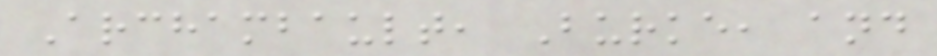Archambault, Burke, and
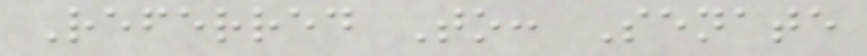Referred To: Senate
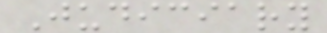Judiciary
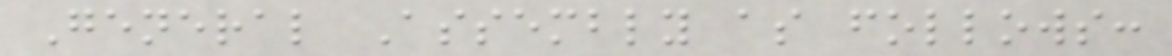General Assembly as follows:
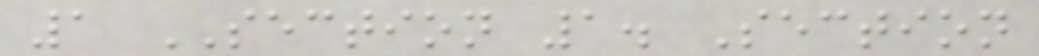1 SECTION 1. Section
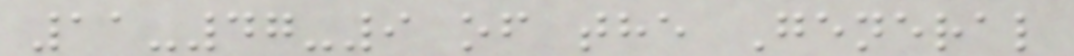11-47-9 of the General
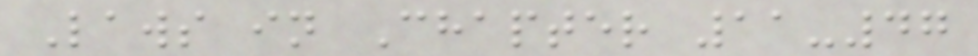Laws in Chapter 11-47
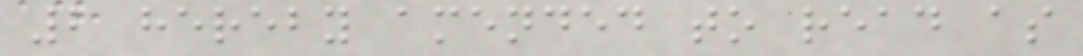2 hereby amended to read as
